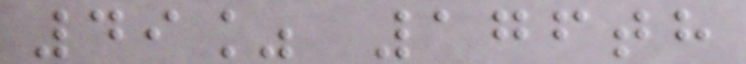49% 176th
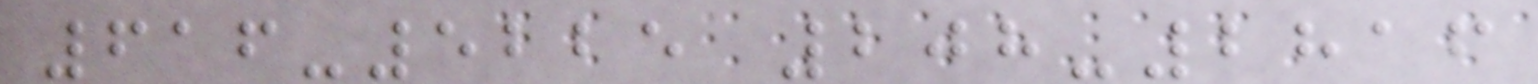616-5225 208-2816
